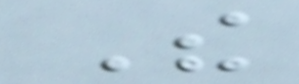The
